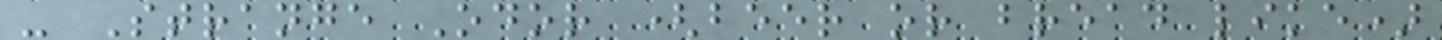- Strange Odor (beer or bread like)
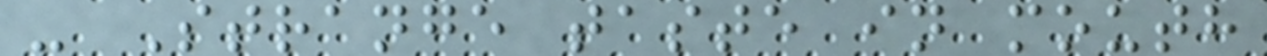- Strange taste in mouth
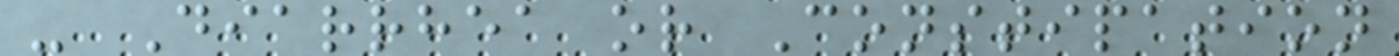- Diarrhea or Constipation
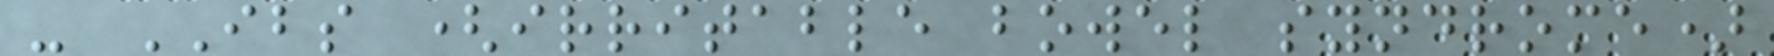- IBS (irritable bowel syndrome)
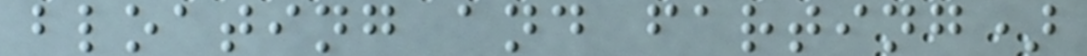bloating and farting)
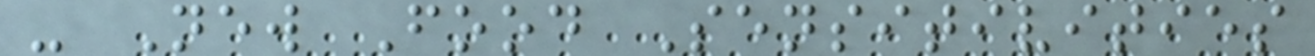- New Food Sensitivities
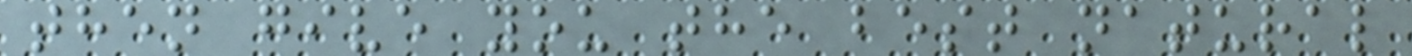then give you the best natural
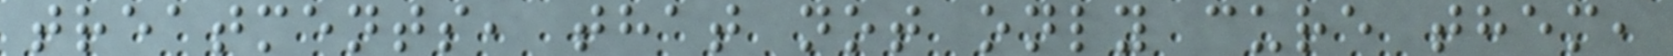treatments, that not only cure them,
